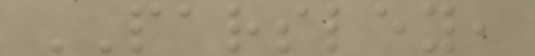PARSLEY,
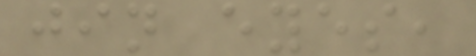jin eyes,
